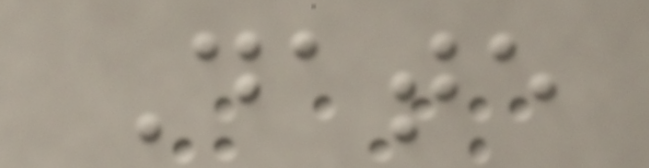Date
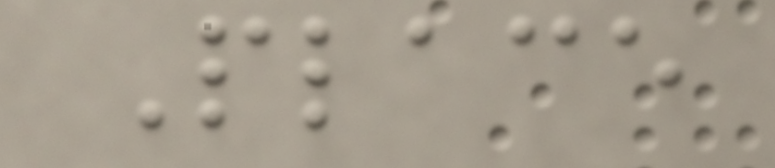Place
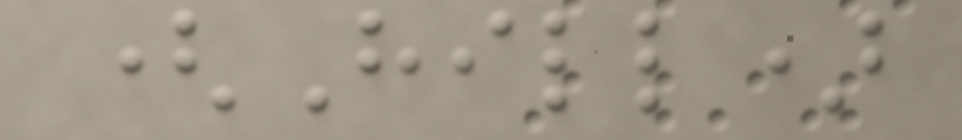(Hill)
